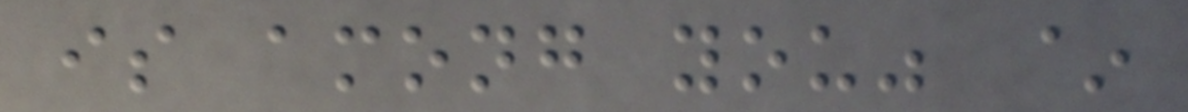is among you" ~
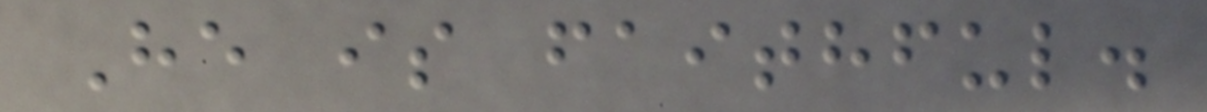He is faithful.
